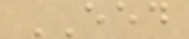EED
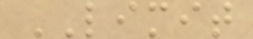LIMIT
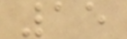15
